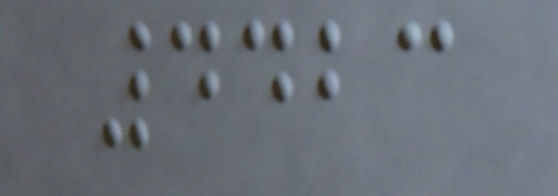4423
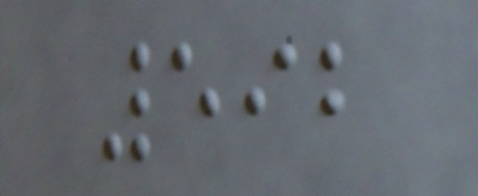592
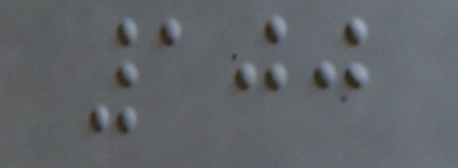100
